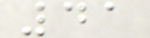41
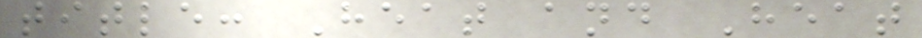title: Heat and Heat
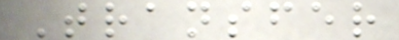Transfer
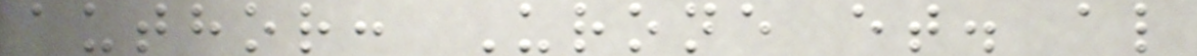author: Urone et. al
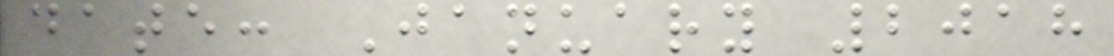date: January 2018
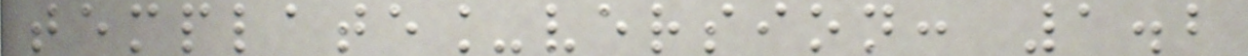template_version: 1.2
